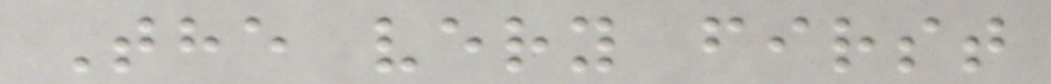The very first
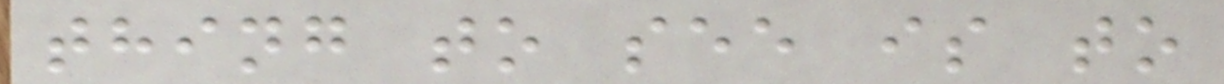thing to see is to
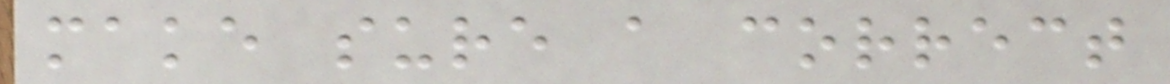make sure a correct
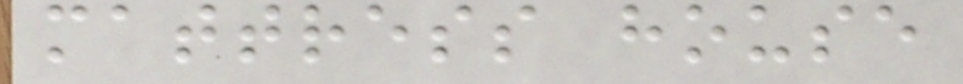mattress house
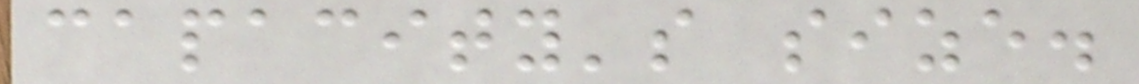capacity's size.
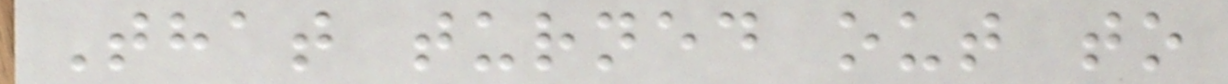That turned out to
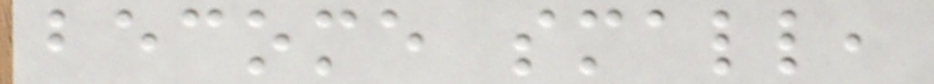become small,
